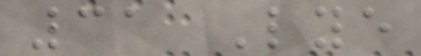31 Lye
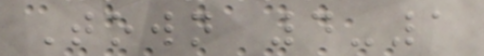Town 4-1
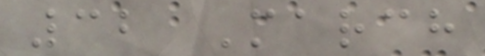32 March
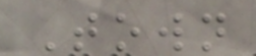Town
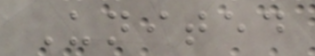United
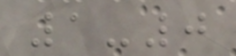1-0
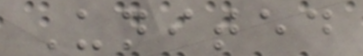United
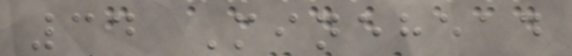34 Minehead
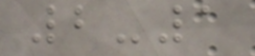2-1
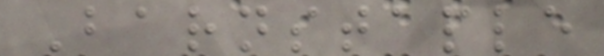Barnstaple
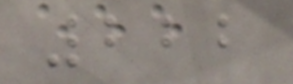222
